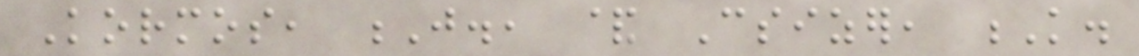Kormos, J., & Csizer, K.
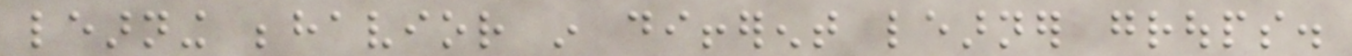learning behavior in different learner groups.
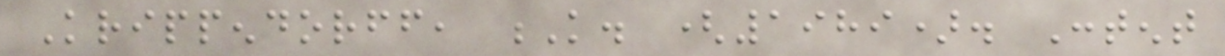Krippendorff, K. (1989). Content
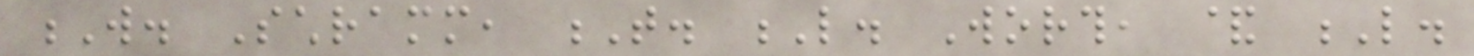W. Schramm, T. L. Worth, & L.
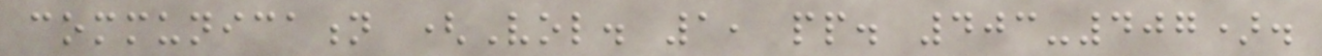communication (Vol. 1, pp. 403-407).
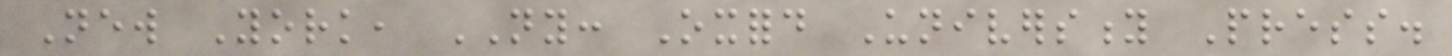New York, NY: Oxford University Press.
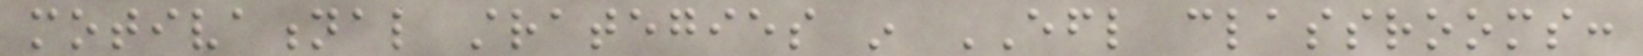motivational strategies in EFL classrooms:
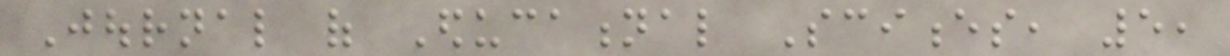Journal of Educational Sciences, 5,
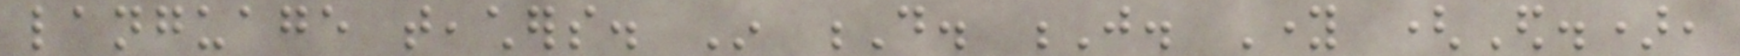language teachers. In D. J. Young (Ed.),
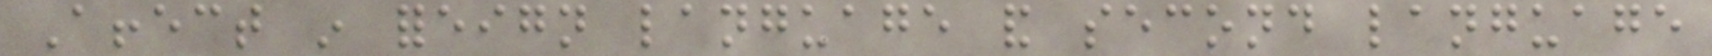Affect in foreign language and second language
